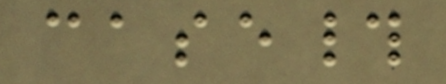case#
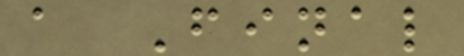a Final
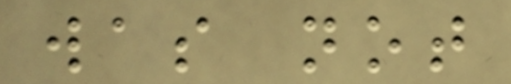was not
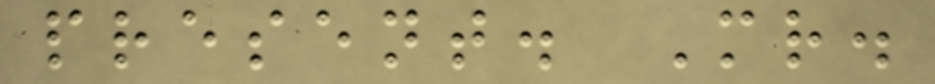present. Mr.
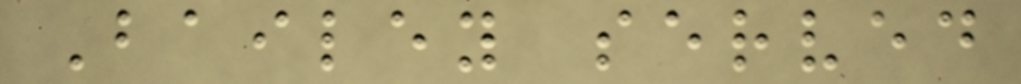Bailey served
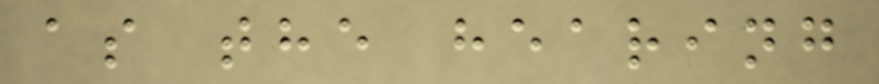as the hearing
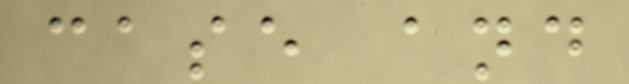case and
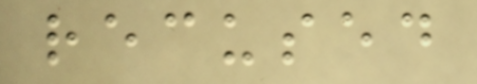recused
